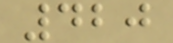420
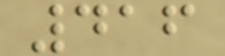416
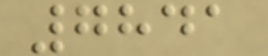7841
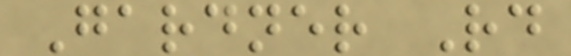Gardner Rd
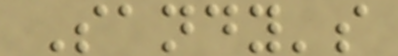Sandy's
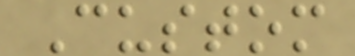Custom
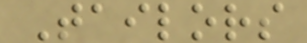Tailors
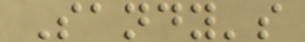Sandy's
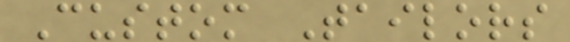Custom Tailors
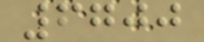6700
